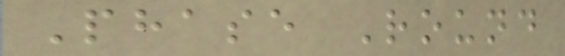Phase Round
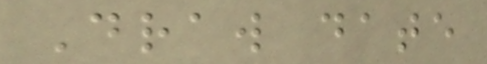Draw date
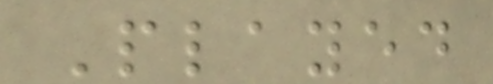Played
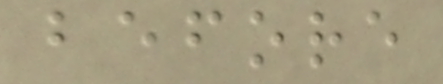before
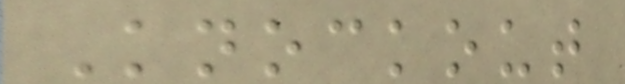Knockout
